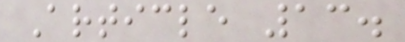Article 13.
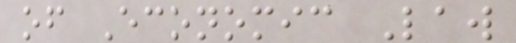of Economic Law
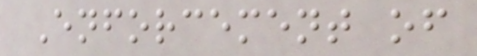Enforcement of
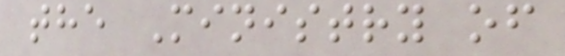the Ministry of
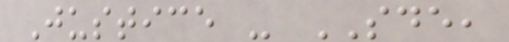Justice - SDE,
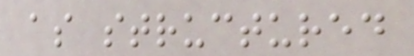as structured
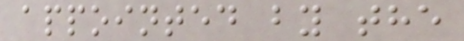appointed by the
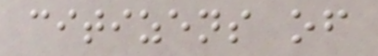citizens of
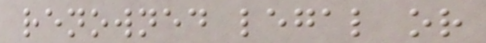renowned legal or
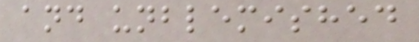and unblemished
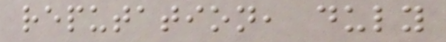reputation, duly
